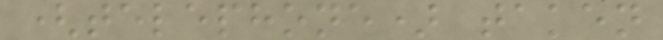(telephone) taken
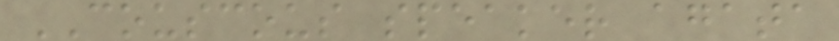COUSCOUS speaker agata
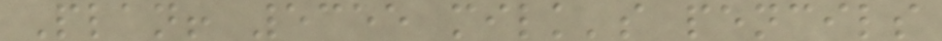Plan! 5355 milk's pencils
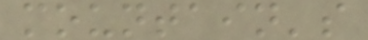mountain's
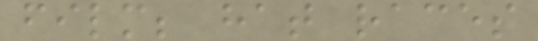film; hat races
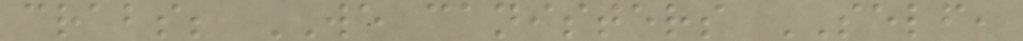crabs; WE canisters SELF,
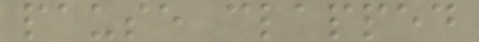pause clapped
